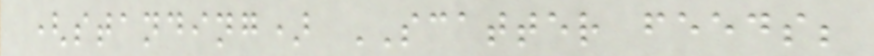(standing) SCATTER feeds;
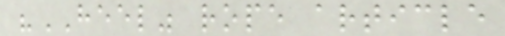"HEEL" rope article
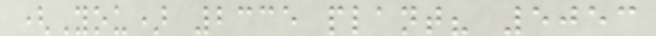(You) 2335 plant? 5053
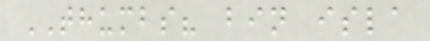THUMBS? bin isla
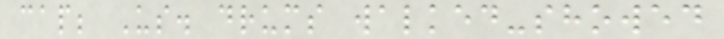cap; Us. drums walked-showed
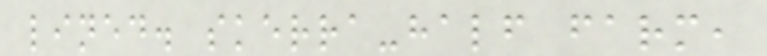lined. skerra-half farm,
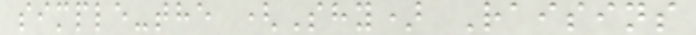simple-the (Shy) Raisins
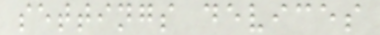settings devices
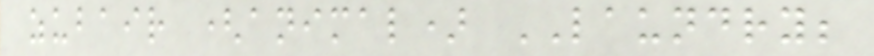zubair (animal) LAUNDRY;
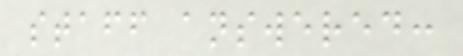staff answered:
